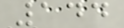144
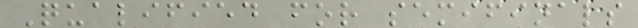Qualified for semifinals
